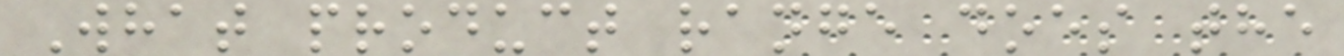What product range does the
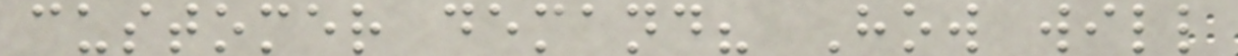customer demand? How will
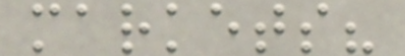markets?
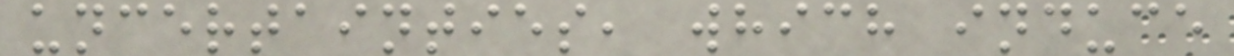uncertainties, which induce
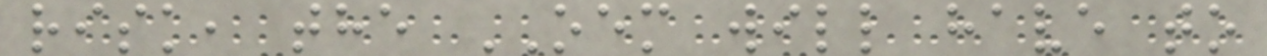risk, the OEM will have to
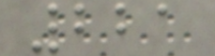221
